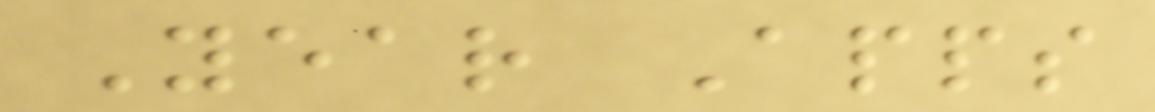Year Apps
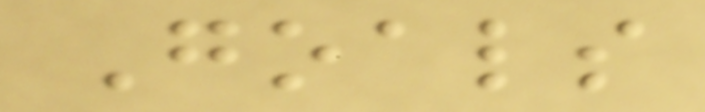Goals
